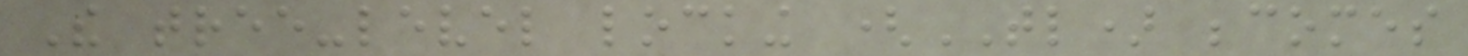The tree-level locking (TL) becomes
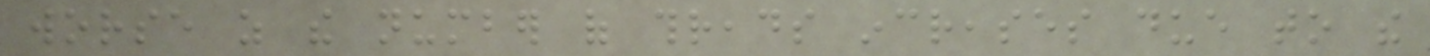worse as the number of threads increases due to the
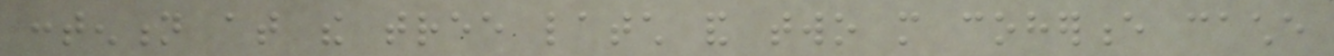contention at the tree latch and two more coherence cache
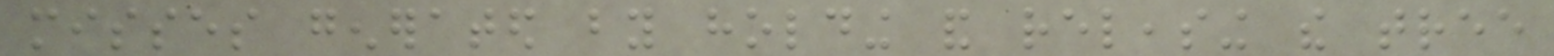misses generated by holding and releasing the tree
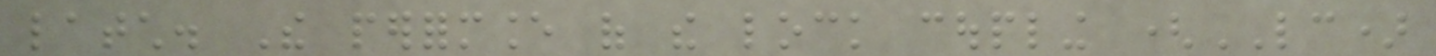latch. The performance of the lock coupling (LC)
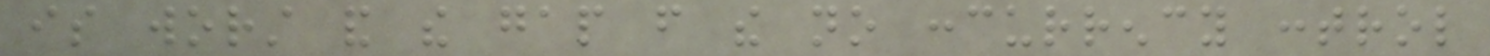is worst and the gap from the no concurrency control
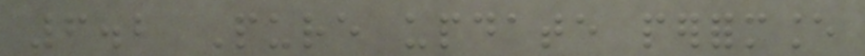6.2 Pure update performance
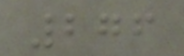276
